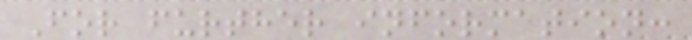For further information:
